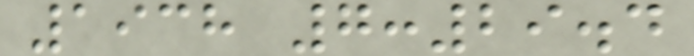1938 7:29.4
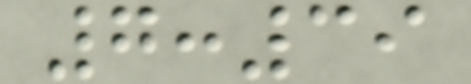7:39
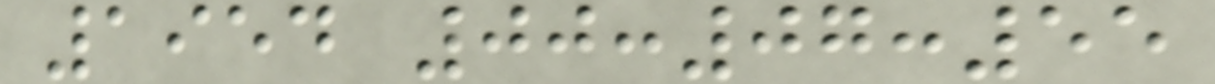1954 00:07:55
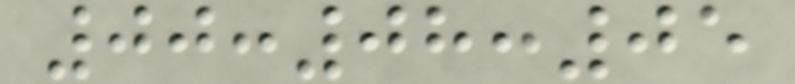00:08:05
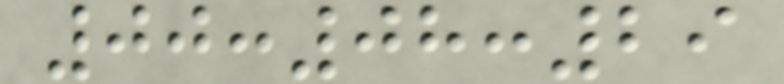00:08:29
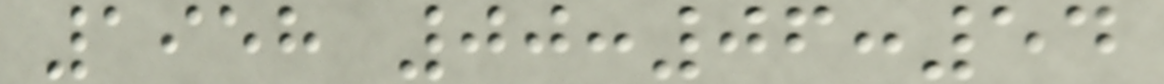1958 00:06:54
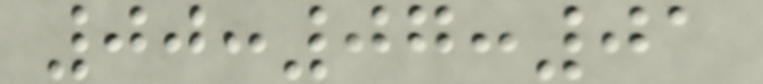00:07:01
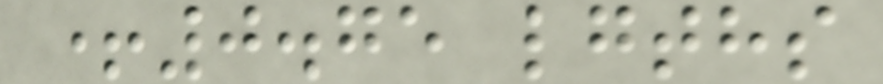+0.75 lgths
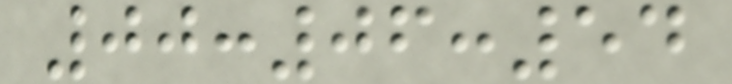00:06:54
